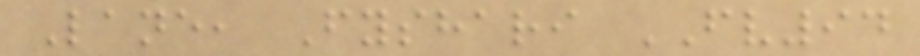Lane, Fyshari FV94
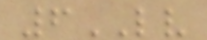6LV
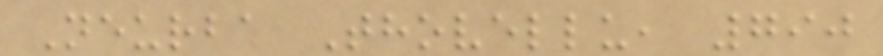Neurba Thovellu, 790
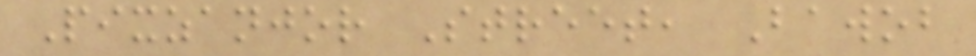Pixzanjor Street, Bawob
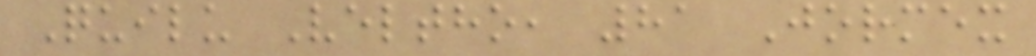Quilu Veltho, 81 Jormex
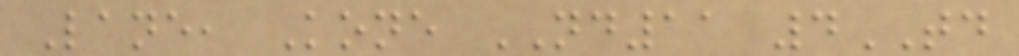Lane, Kone ND11 4TD
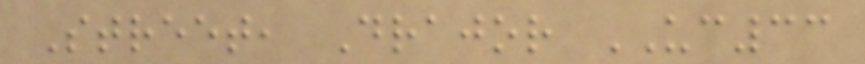Street, Drajor UC33
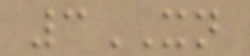3XN
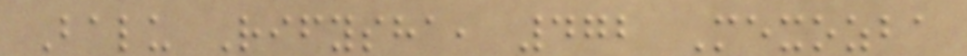Balu Rifysha, 472 Mexozba
